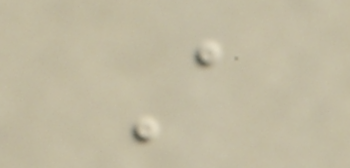A
